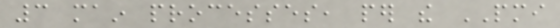3 main processes, per the PMI
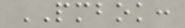PMBOK:
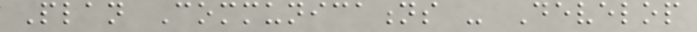Plan Communications - Develop
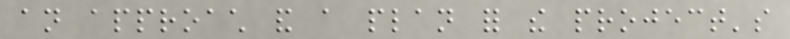an approach and a plan for the project's
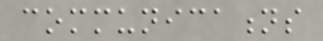communications
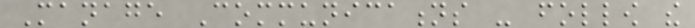Manage Communications - follow the
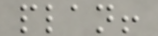plan!
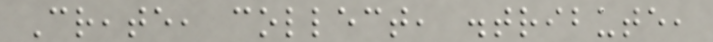Create, collect, distribute,
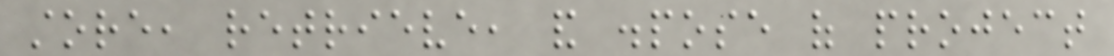store, retrieve, and dispose of project
